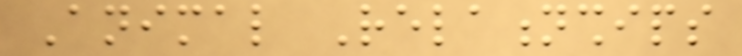Animal Relationships
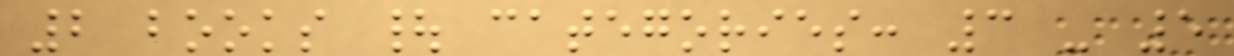2 books | categories: 3 - 5
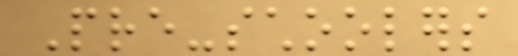Pre-schoolers
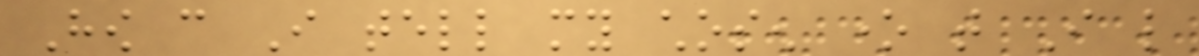How can I tell my chosen one that I like
